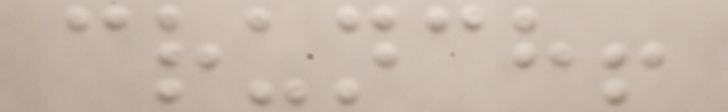crunch!
